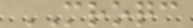MROQC
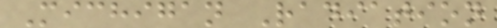Michigan Radiation
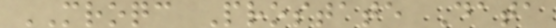MROQC Prostate Data
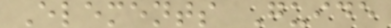Elements Guide
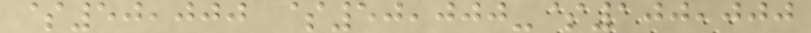$50,000 $50,000-$100,000
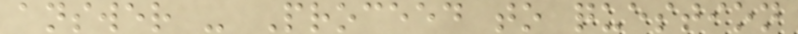answer - Proceed to question
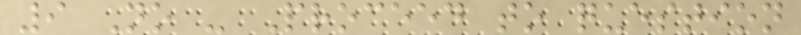9 No - Proceed to question
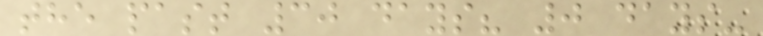the past 30 days? 0 days-
